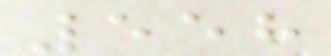558
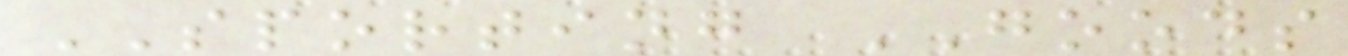SPORTING GOODS
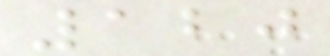120
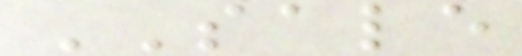SALE
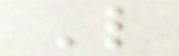L
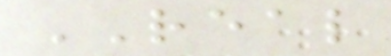REAL
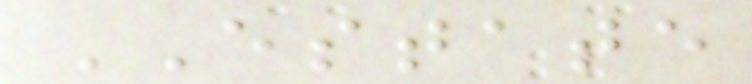ESTATE
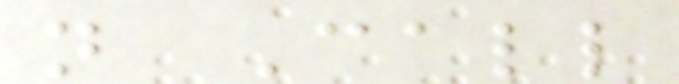n Call
